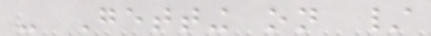- Getting on /
